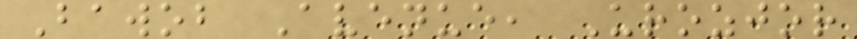Bawob Avenue, Urozjor
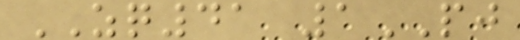ZQ41 1PJ
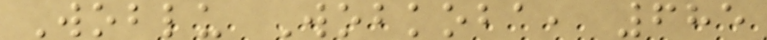Woblu Wobkoba, 685
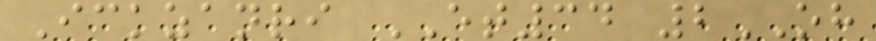Ickzanri ET34 2OH
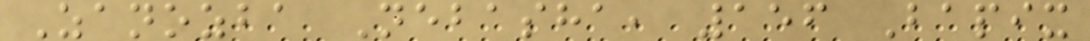Zanozba Nebasha, 156 Bapix
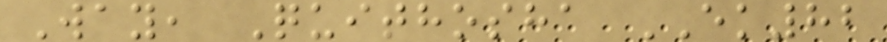Way, Quithosha EK82
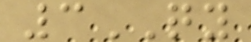3QY
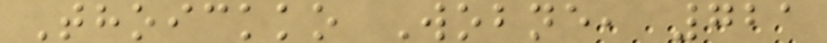Thoickko Wobne, 721
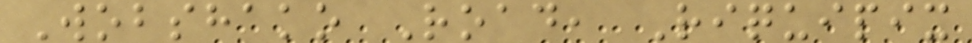Wobshako Road, Riquipix
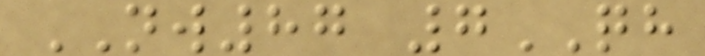NW87 7QH
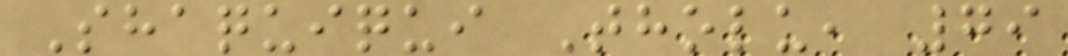Shaquiqui Tholu, 79
